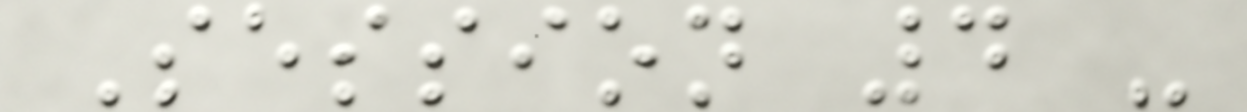Session 4 -
